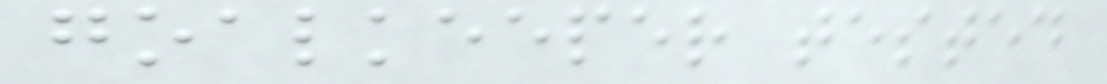goalkeeper tested
